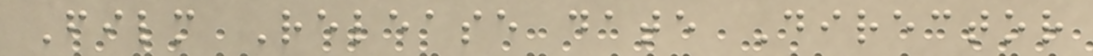Film Release date Director
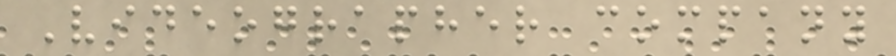Videographer company
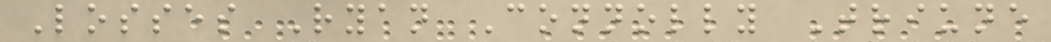Losses Ryan Connolly Triune
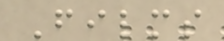Films
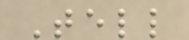Tell
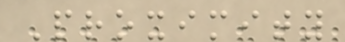Proximity
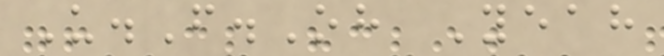U.F.Oh Yeah
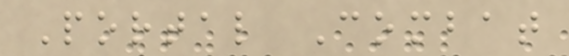Portal Combat
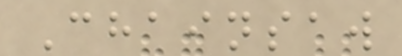Chainsaw
